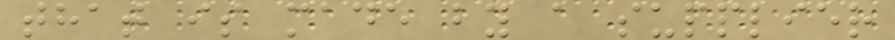that is made by a supplier
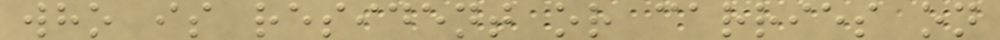who is resident or carries on
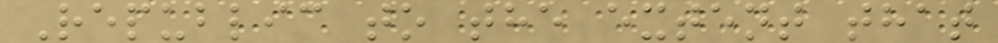Republic to the extent that
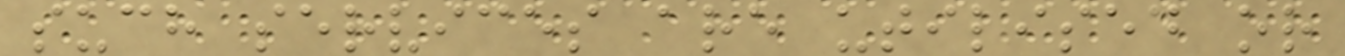such services are utilised or
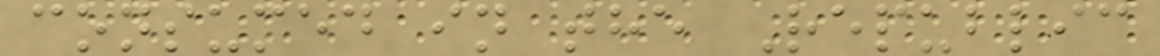consumed in the Republic
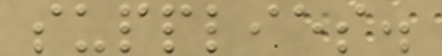supplies.
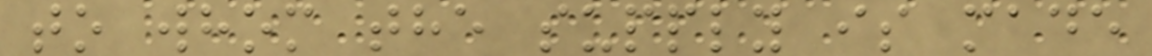to whom the supply is made
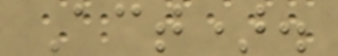Act).
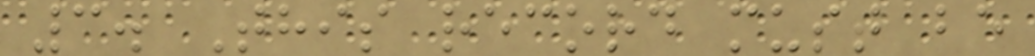3. This record must be
